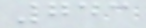743
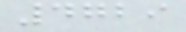4729
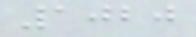1020
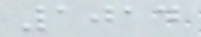1014
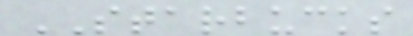STARBUCKS
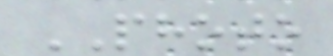PHOTO
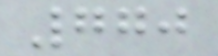770
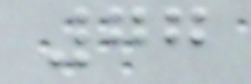77
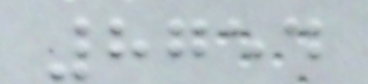8754
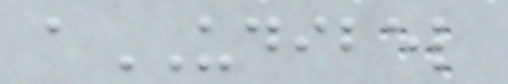aUDIBEL
